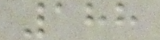188
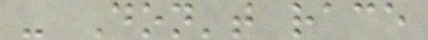- Don't race
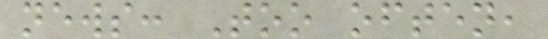news: Too often,
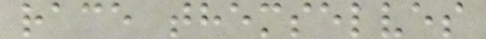race themselves
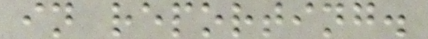in reporting.
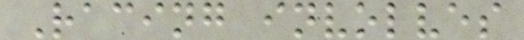Racing involves
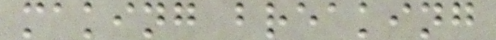making breaking
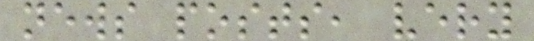news posts, very
